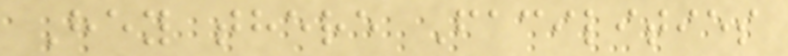Hey there Facilities
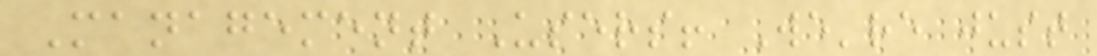Management Users! We're just
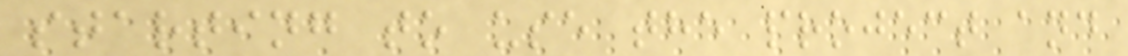starting to use the project and
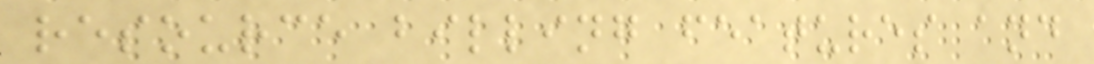resource billing features and
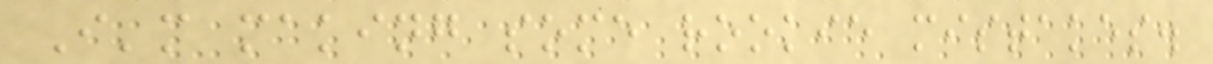I'm making some rookie mistakes.
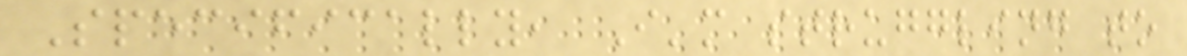Specifically, I'm struggling to
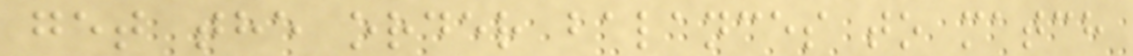get the order balances to match
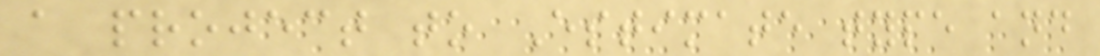a project to Estimate type and
